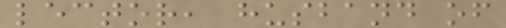lector, husband of
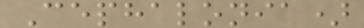Cephalonia)
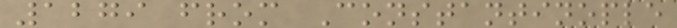1279 from Constantinople
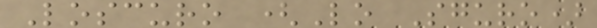Loscuro (Lo Sguro)
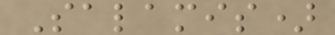Salamis)
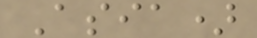Asia)
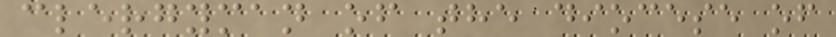clergyman of the diocese of
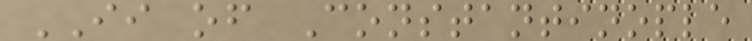II of Constantinople
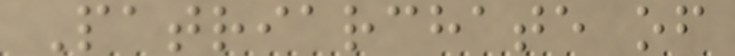Patriarchate of
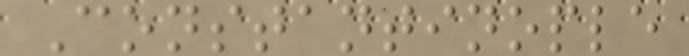Constantinople
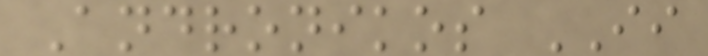Andronikos II
